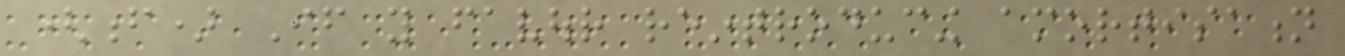(f) If you favour reintroducing amortisation
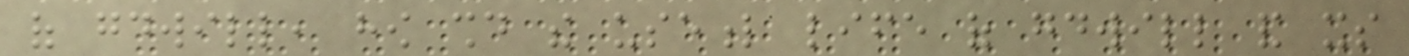of goodwill, how should the useful life of goodwill and its
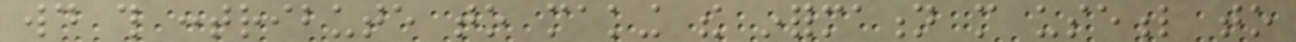would this contribute to making the information more useful to
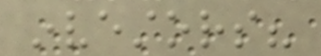investors?
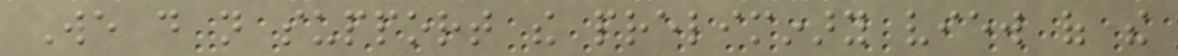We do not support the preliminary view of the
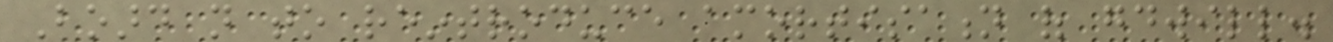Board not to reintroduce amortisation of goodwill.
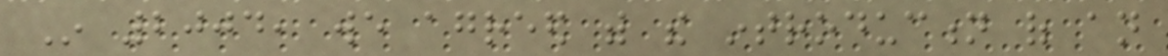In 2004, we agreed with the introduction of an
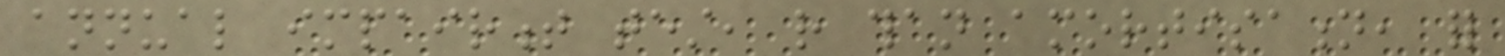annual impairment test, rather than amortisation, for
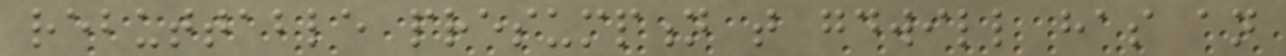rebuttable presumption that goodwill has an
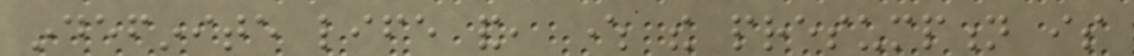indefinite life and, where the presumption is
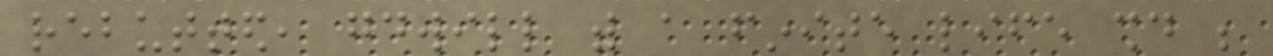rebutted, goodwill with a finite life should be
